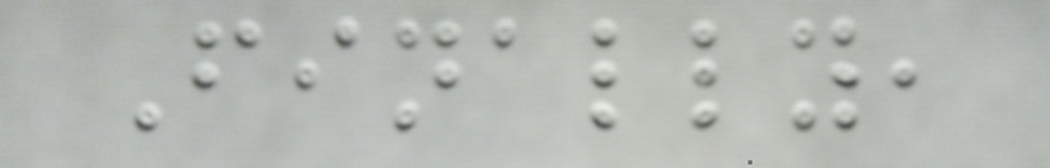Finally,
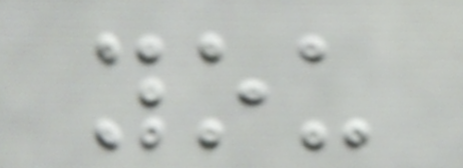you
